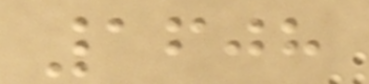1608
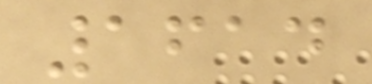1614
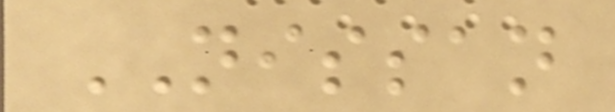NISSAN
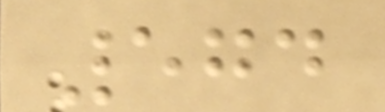574
